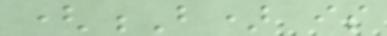(B) is
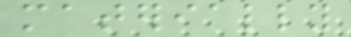materially
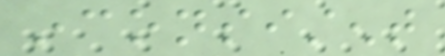inconsistent
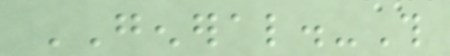GENERAL.-This
